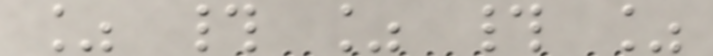% # % # %
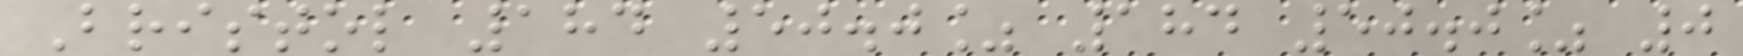Bristol 184 50.0% 184 50.0% 0
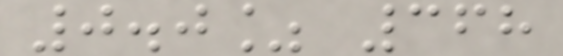0.0% 368
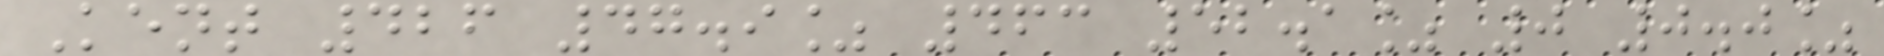Kent 426 47.9% 463 52.1% 0 0.0%
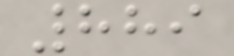889
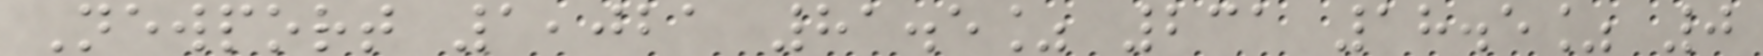Newport 1,021 81.5% 231 18.5% 0
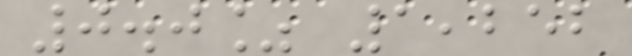0.0% 1,252
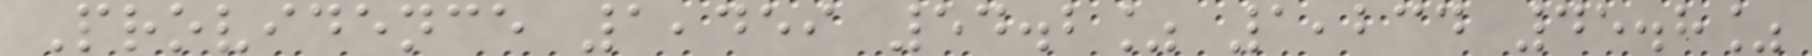Providence 1,459 54.2% 1,234 45.8%
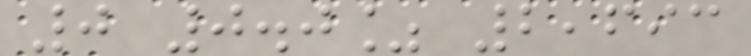0 0.0% 2,693
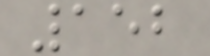152
